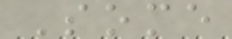Some
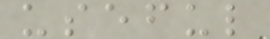useful
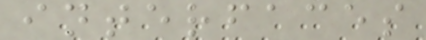interfaces
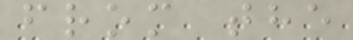from the
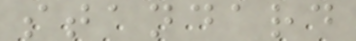standard
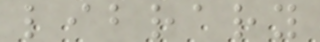library
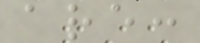are:
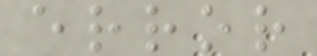error
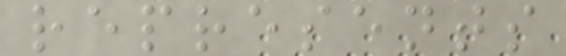represents
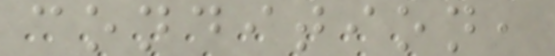condition,
